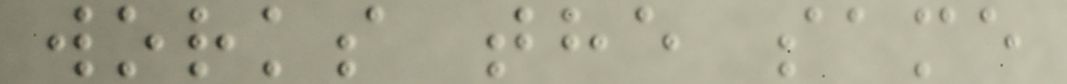works the same
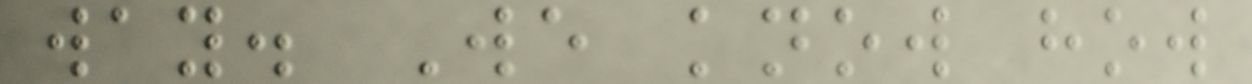way. We know how
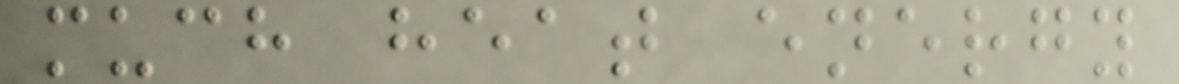much heat energy
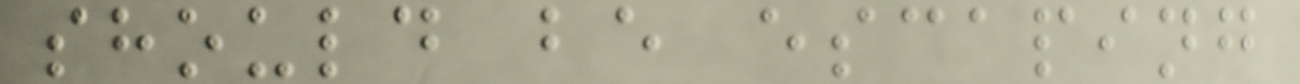should be escaping
